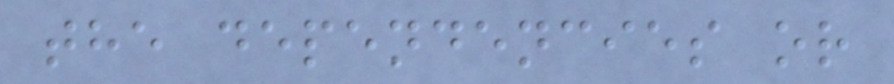the dependencies or
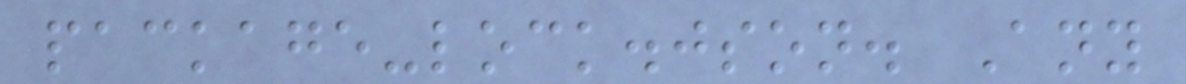package-lock.json. Any
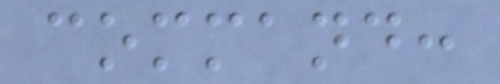command:
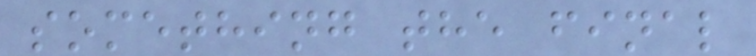something the final
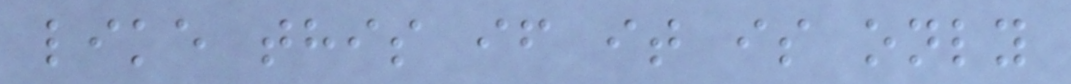like this if it is only
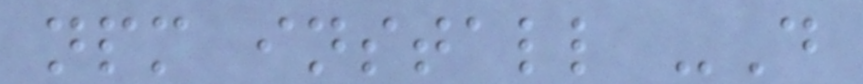npm install -D
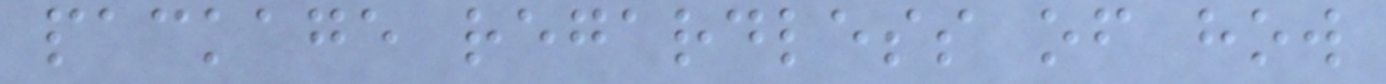package regardless of how
